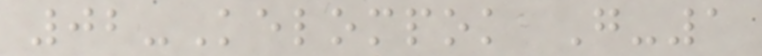02-Kelompok G-1
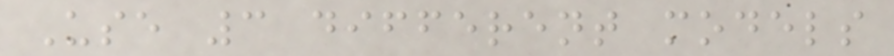Use 3 different models
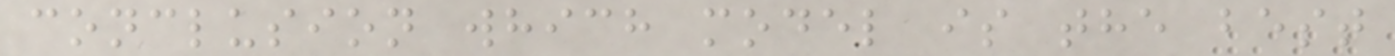conclusion which model is the best
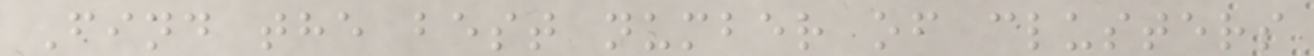Find the best number of clusters
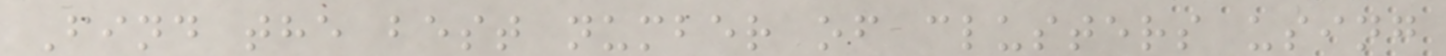Find the best number of clusters using
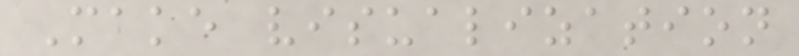Make visualization
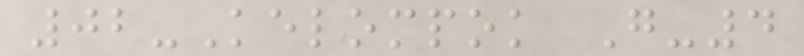02-Kelompok G-4
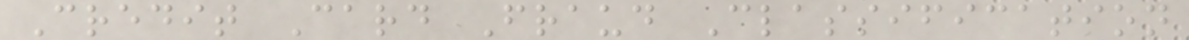Credit Card Fraud Classification
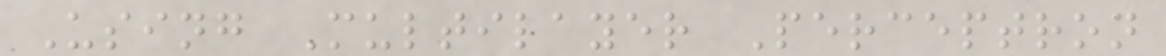Using Multilayer Perceptron
